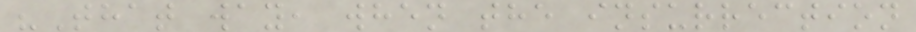"That way, when the insurrection
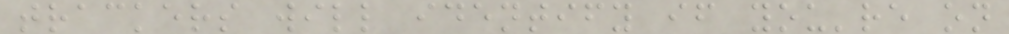trackers will identify if you're on
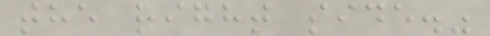the right side."
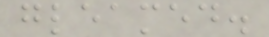gleamed.
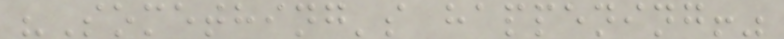"Something's happening!"
